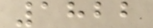1822
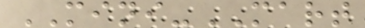MINI-MART
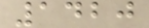1420
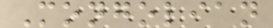Mongolian
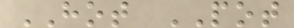HOT POT
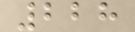228
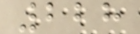228
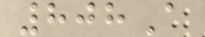808A
